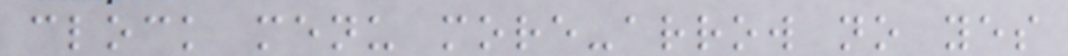clock menu more-arrow no yes
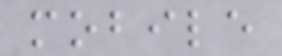mobile
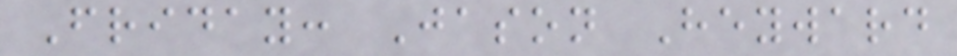Friday: Jason Heyward
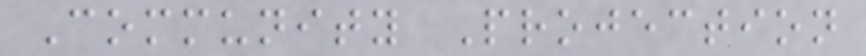Community Projection
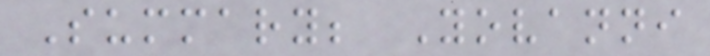Summary; Yovanni
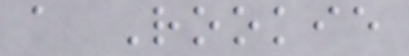a Rookie
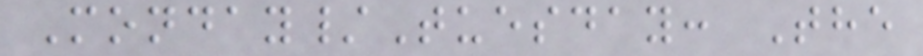Monday/Tuesday: The
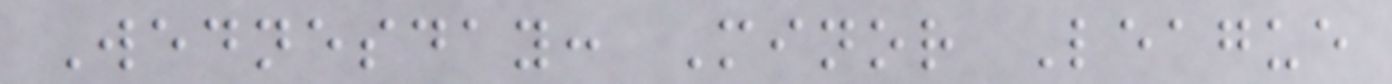Wednesday: Minor League
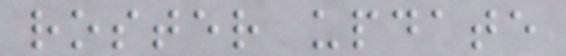roster update
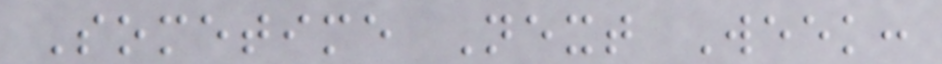Sometime Next Week:
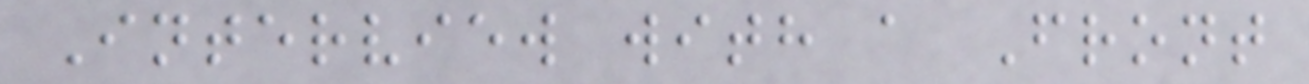Interview with a Front
